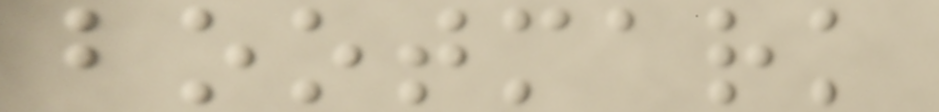bootmark
